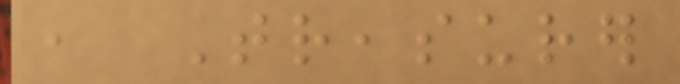, Treasurer
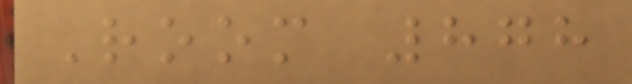Room 878
